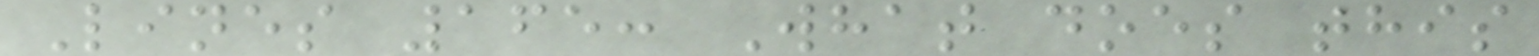Lines 165: What does this
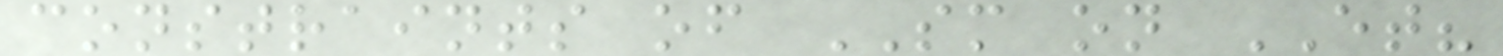constraints of SM on ET?
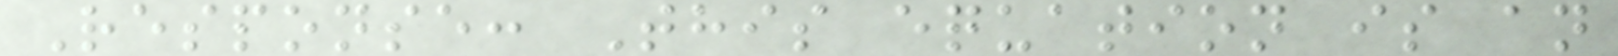Response: This equation is an
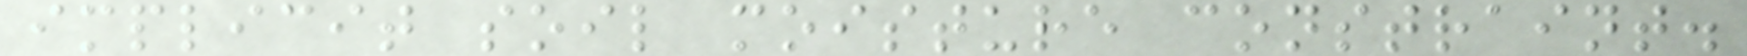implicit soil moisture constraint.
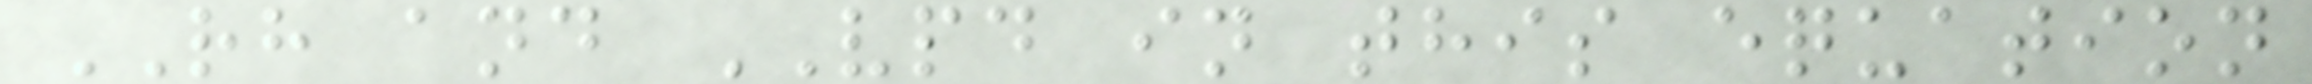RH and VPD in this equation
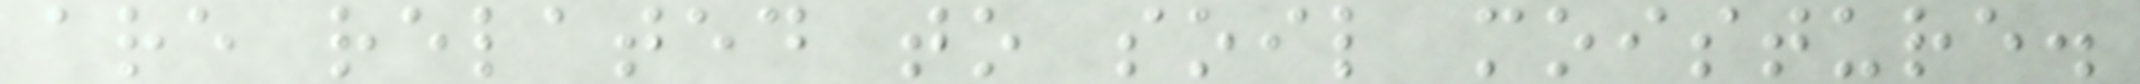are related to soil moisture.
